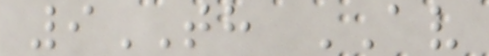9TH AV
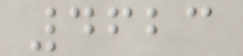4623
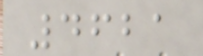4621
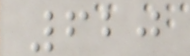620
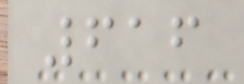616
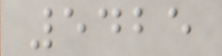5425
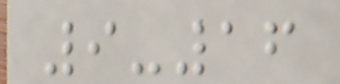9-16
